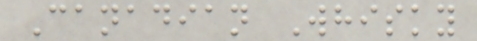Canadian Whisky
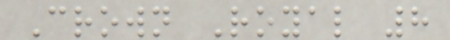Crown Royal 8
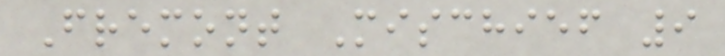Fremont Mischief 9
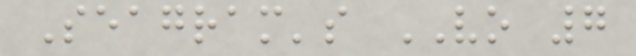Seagram's VO 7
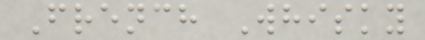French Whisky
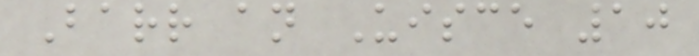Barr an Uisce 10
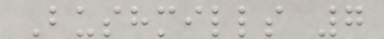Bushmills 7
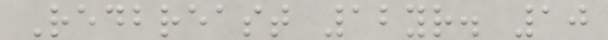Redbreast 12yr. 10
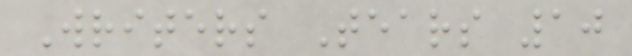Writers Tears 10
